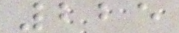225
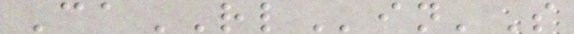CaRLin'S
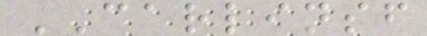CARLINSF
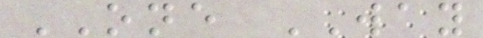ONE WAY
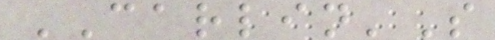CARLIN'S
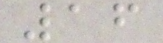16
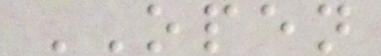OPEN
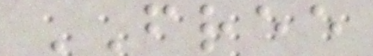FREE
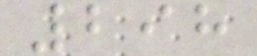298
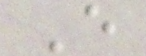E
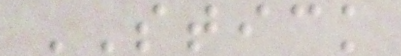STICK
